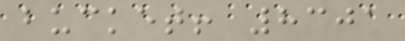bucket! 8301
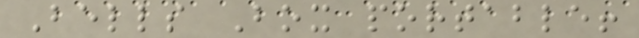Bells Box portable!
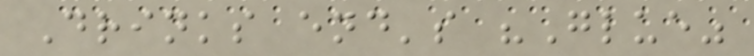Drinks end's "Glue"
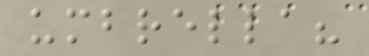umbrella?
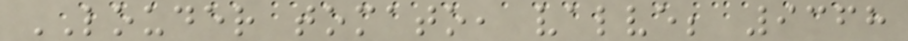LOUDER tomato, valve; 9368
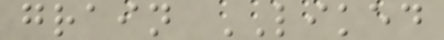grain LIKED
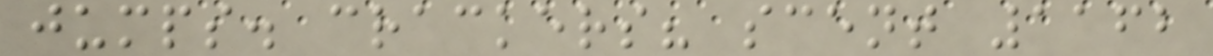jumps. crackers? scent 1162
